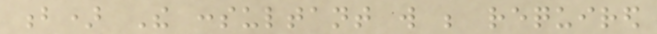b) The consultant will be required
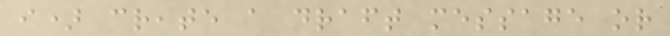i) create a draft message or
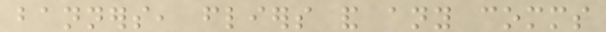banners, fliers and any comms
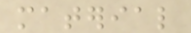material
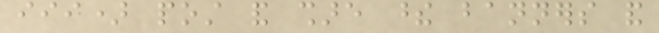iii) post and share these banners and
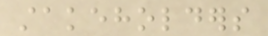stakeholders
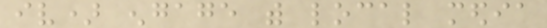iv) engage with local media
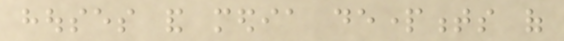houses and media departments of
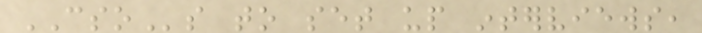CSOs to set up interviews,
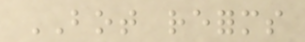BOT reforms
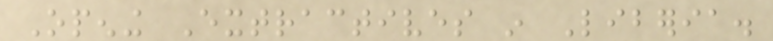Opening Extractives in Liberia.
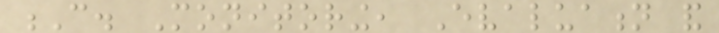C. Monitoring, Evaluation and
